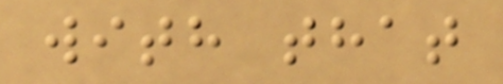with that
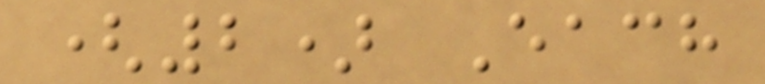(2) Each
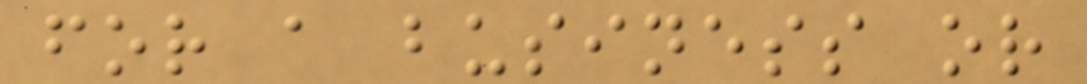for a business or
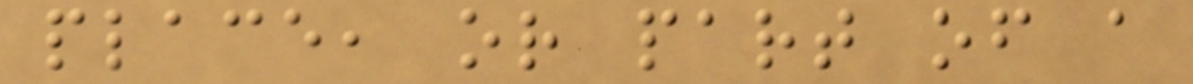place, or part of a
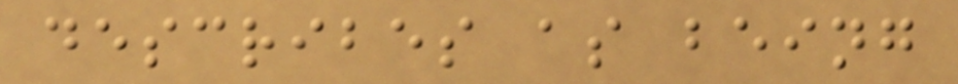describes as being
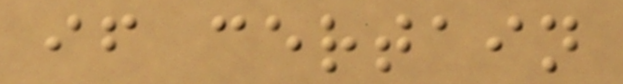if certain
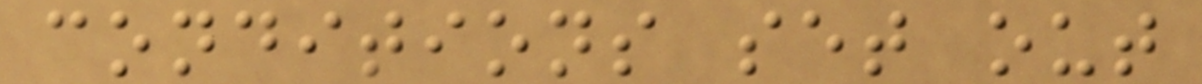conditions set out
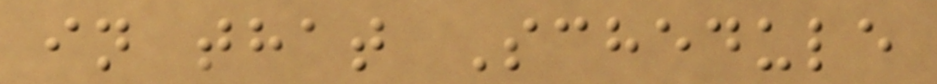in that Schedule
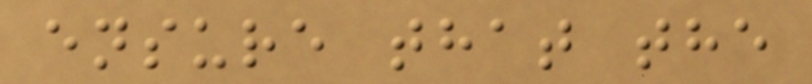ensure that the
